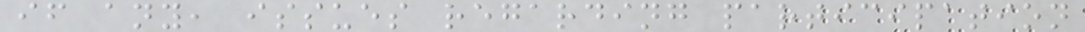if any, issues regarding participation
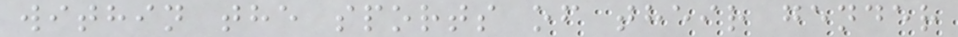within the sports of their gender
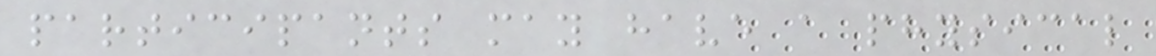participants may have a physical
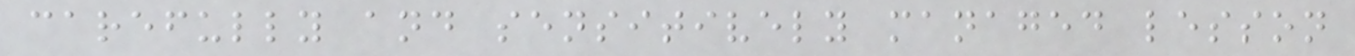carefully and sensitively managed lesson
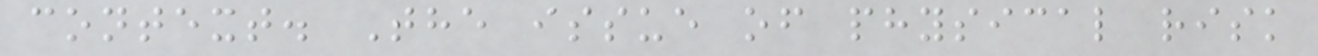context. The issue of physical risk
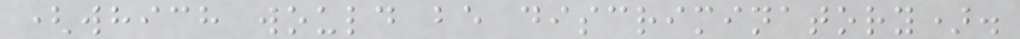(which would be discriminatory).
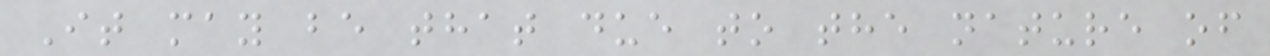It may be that due to the nature of
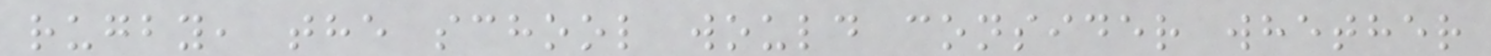rugby, the school would consider whether
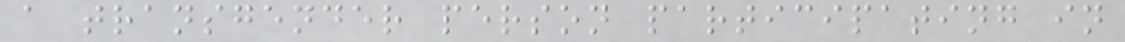a transgender person participating in
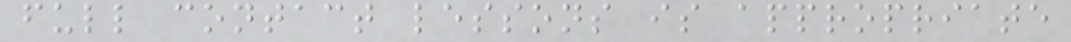full contact lessons is appropriate
